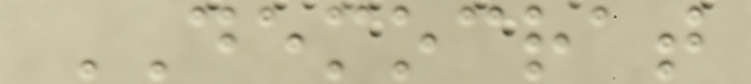DEMOCRAT
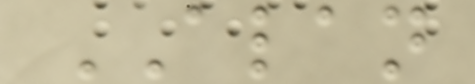ALAN
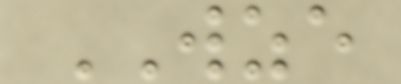WZE
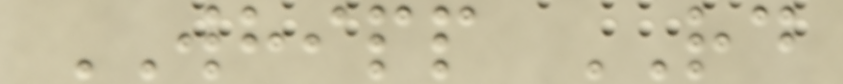WHIPP RD
